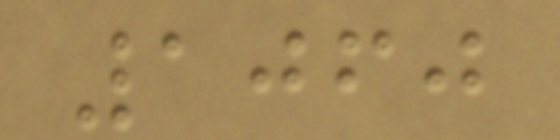1060
